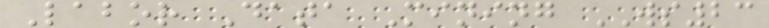Labor Data Mining WS23
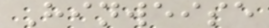Hinweise
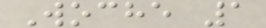Woche 1
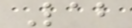Lab
